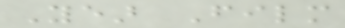Year Film
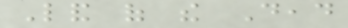Land of the Dead
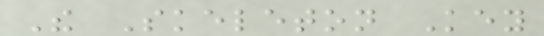The Skeleton Key
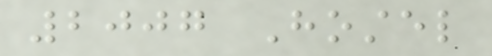2007 Hostel
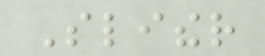Slither
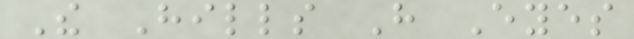The Hills Have Eyes
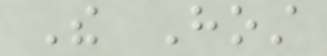The Host
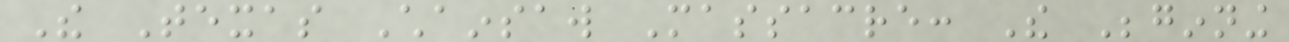The Texas Chainsaw Massacre: The Beginning
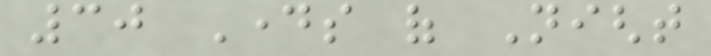30 Days of Night
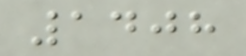1408
